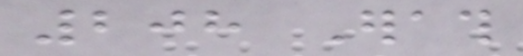208 Erath
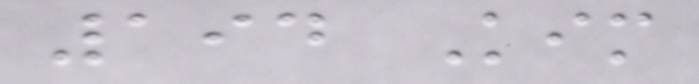194 Kim
